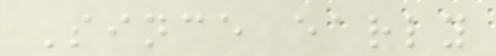Since early
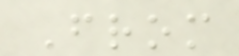From
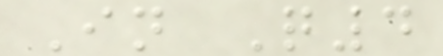In Q4
